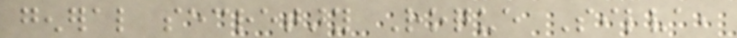general secretary Roque Silva,
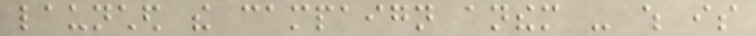launched the campaign anthem - which is
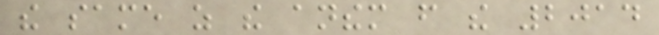the same as the anthem from the 2014
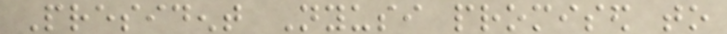President Nyusi promised to
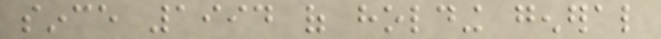since 1994 of holding general
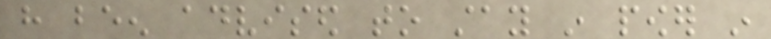have been advised to stay in power in
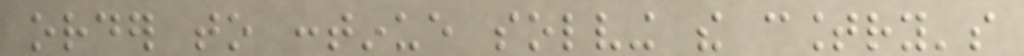order to continue solving the country's
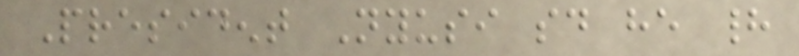President Nyusi said he had
